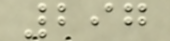297
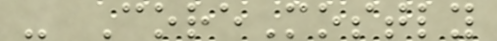- CoreMostly
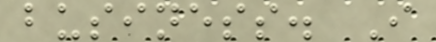business. I
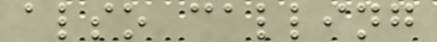also calling
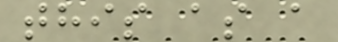this as a
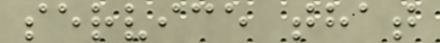service that
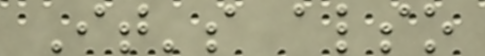It's also
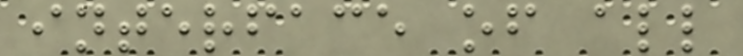interface of all
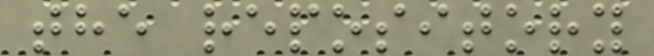the repository
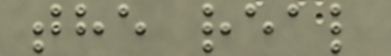the real
